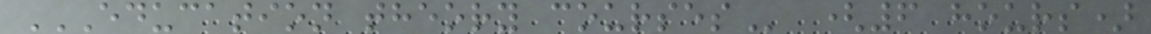EDUCATION THEORY COURSES (6 hours)
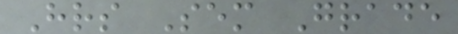Hrs Sem Grade
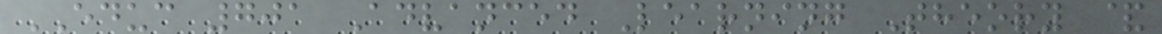EDUC 701 Advanced Learning Theory &
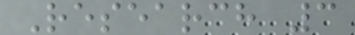Research 3
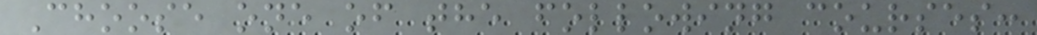Choose one of the following courses:
